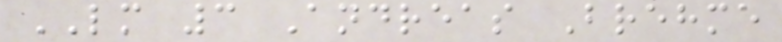LM 3 Andreas Brehme
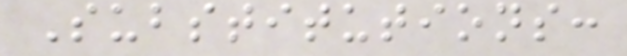Substitutions:
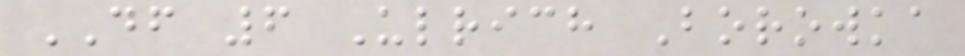DF 6 Ulrich Borowka
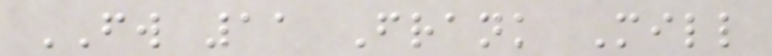FW 11 Frank Mill
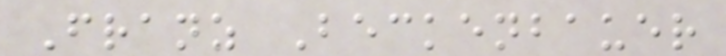Franz Beckenbauer
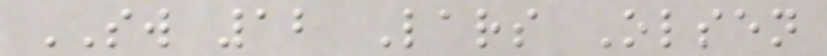SW 12 Lars Olsen
